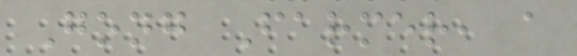Gong Farmer, a
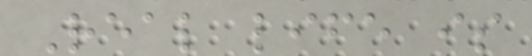Real life is
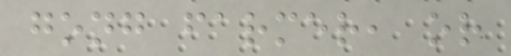gong farmer, or
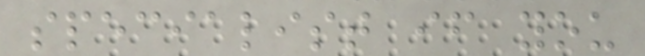specialist if you
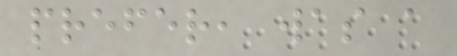prefer, was a
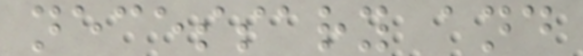necessary and
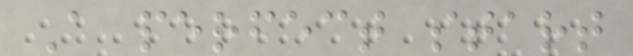A perfect start
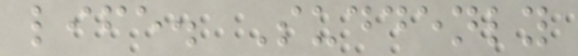life. Suddenly
